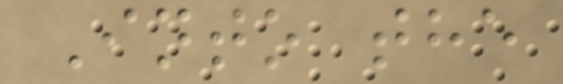Into the
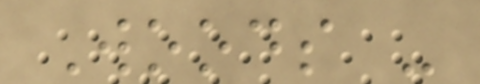Woods -
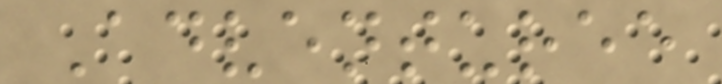Adventuree
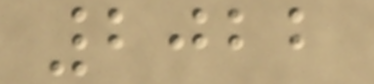2022
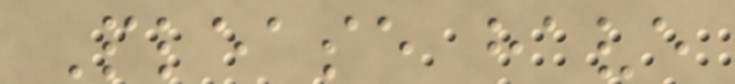Please have
